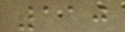110
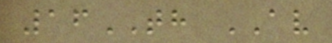16TH AV
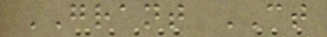GRANT CT
